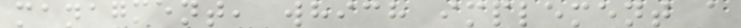managment, which implement a
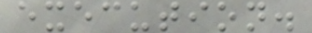execution.
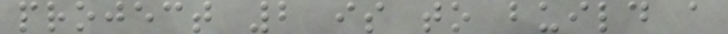project 2 is to build a
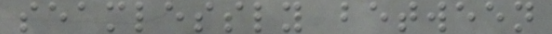seamlessly between
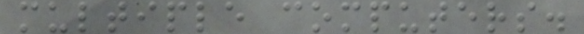multiple computers.
